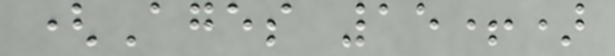(Ages 15+)
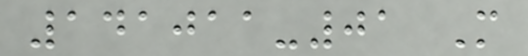141011-01 M
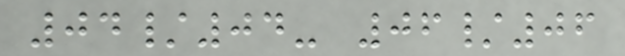04/04- 06/06
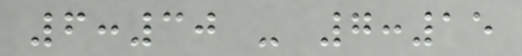6:30 - 7:15
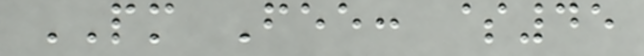PM Fee: $45
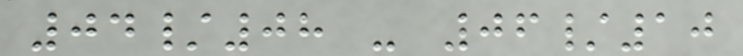04/08 - 06/10
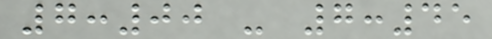7:00 - 7:45
